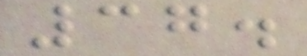37.
